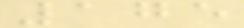175
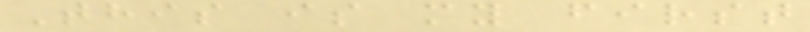This is my first
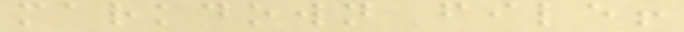markdown file!
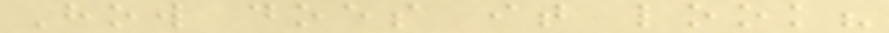How does it look?
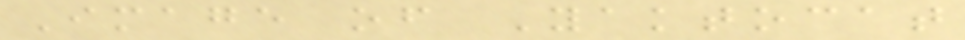Image of Yaktocat
